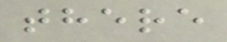there
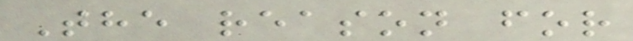The reason for
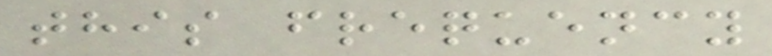this frequency
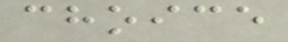choice
